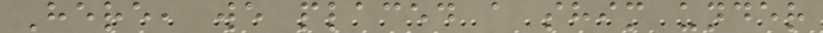Here, we placed a shim under
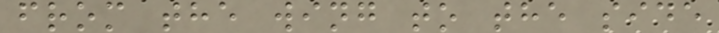from the wing to the side
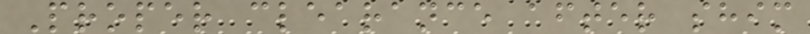Proper clearance after shim
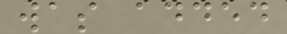was added
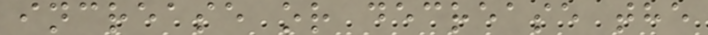increase or decrease the
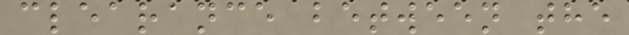clearance between the
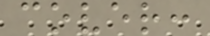cover:
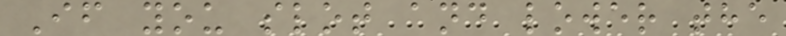If you slot and lower the
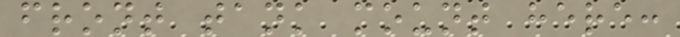front tank mount here:
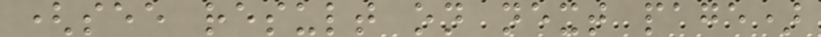(see result on next page)
